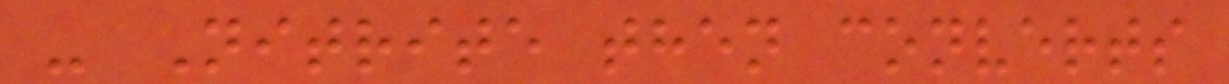- Nitrite then converts
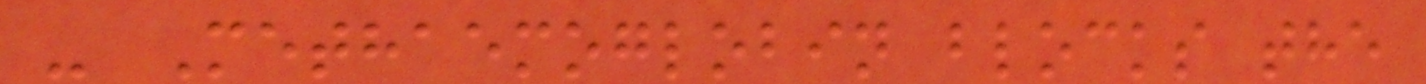- Methaemoglobin blocks the
